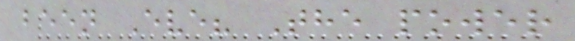been Eve? The power
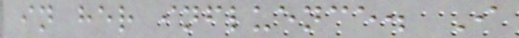in her influence. I
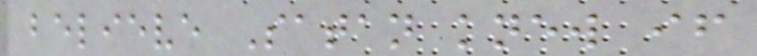believe Satan knew if
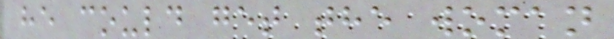he could get the woman
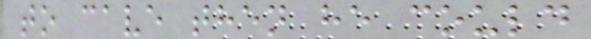to cave then he could
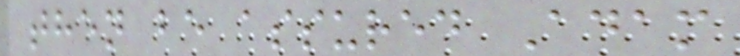then be assured Adam
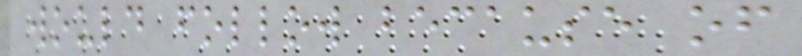would follow because of
